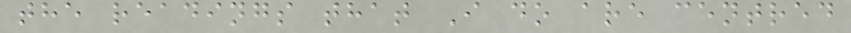the readings that I do are centred
